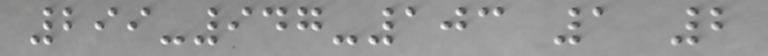299-947-103 1 2
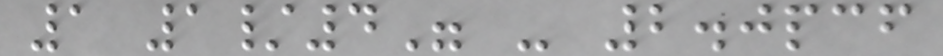1 1/4" - 2.0pcf
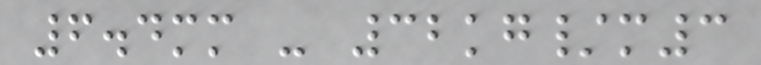6.4mm - 32kg/m3
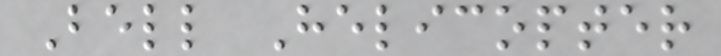Bell Helicopter
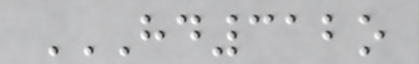HD312O
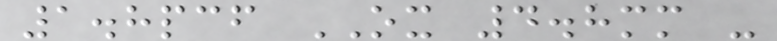1.8pcf OX 4.8mm -
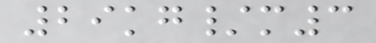29kg/m3
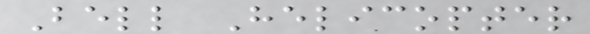Bell Helicopter
